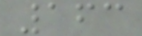163
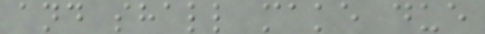and shall make due
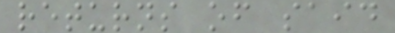returns of said
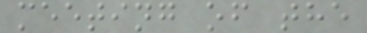meeting of the
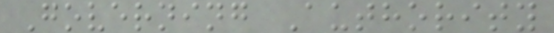Governing Authority
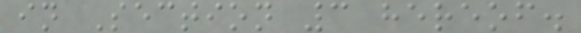in Section 3 hereof.
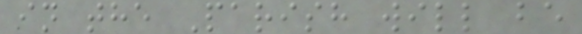in the Parish will be
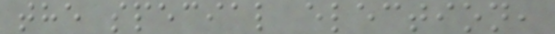the special election,
